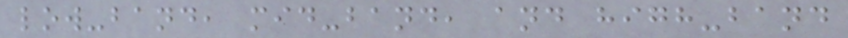low-band, mid-band, and high-band
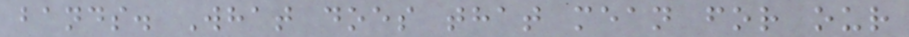bands. What does that mean for our
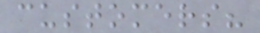customers?
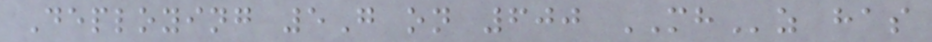Deploying 5G on 600 MHz has
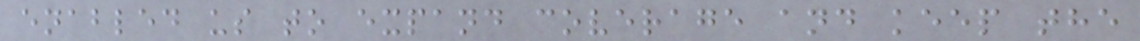enabled us to expand coverage and keep the
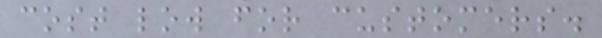cost low for customers.
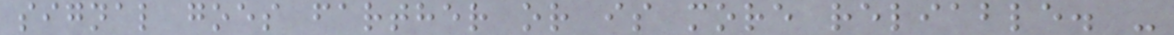signal goes farther or is more reliable. -
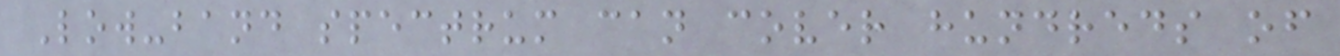Low-band spectrum can cover hundreds of
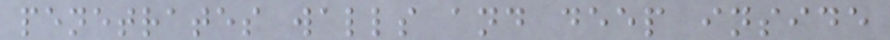penetrates walls and deep inside
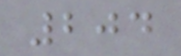204
